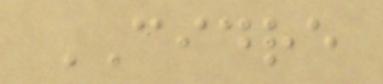CIDRE
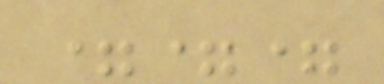===
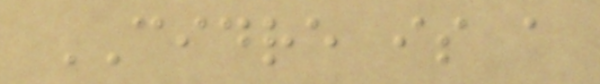CIDRE is a
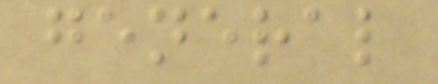general
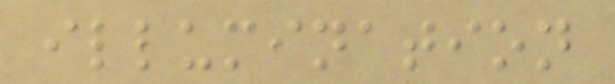illumination
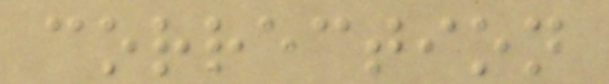correction
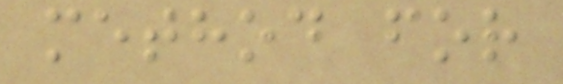method for
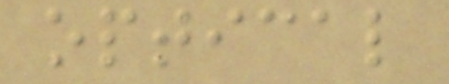optical
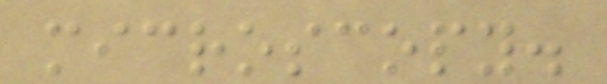microscopy.
